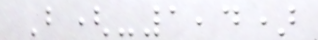B(-1,4)
